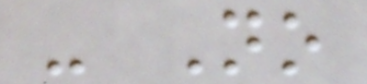- No
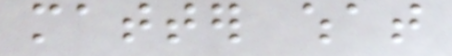matter what
